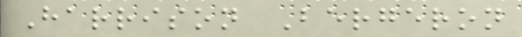Harrison Bergeron
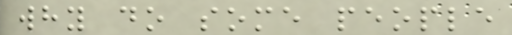why do some people
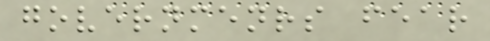governmenrs fear
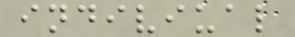indiviual
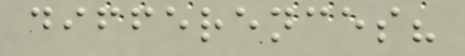differences?
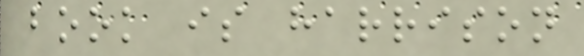book is harrison
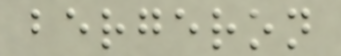bergeron
